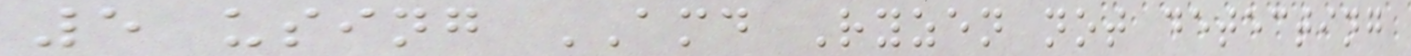5 using AMD Ryzen not detecting
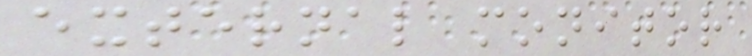external monitor
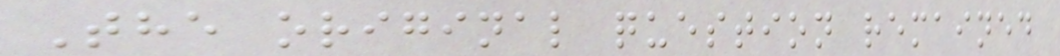The original question remained
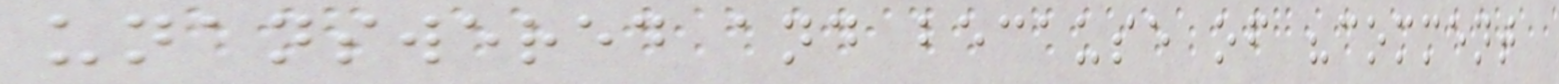unanswered and because of "comment
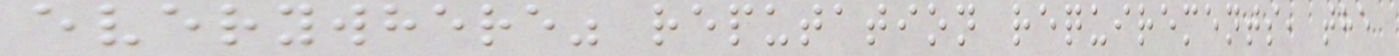everywhere" reputation requirements, the
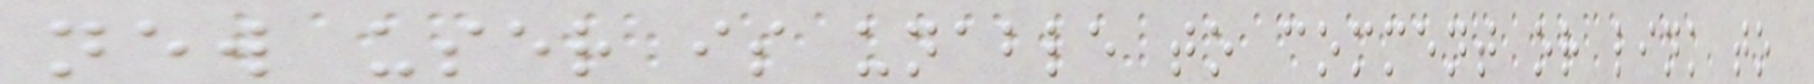new user is unable to comment or link to
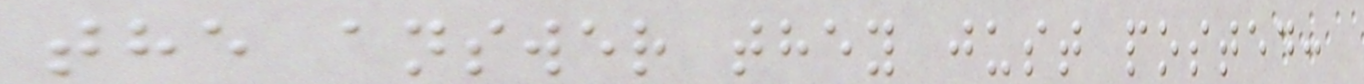the answer they just posted:
